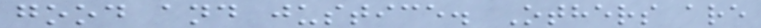good and justice. Others are
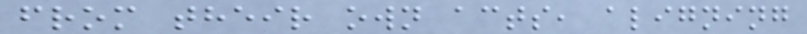from their own acts, aligning
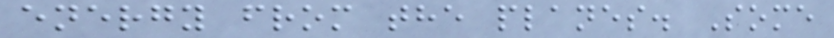energy from the planes. Some
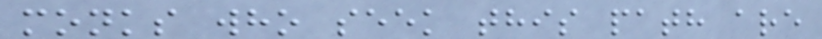monks who seek this path are
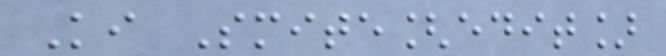Ki Smite[edit]
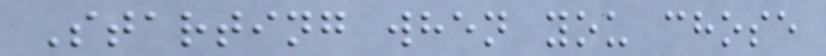Starting when you chose
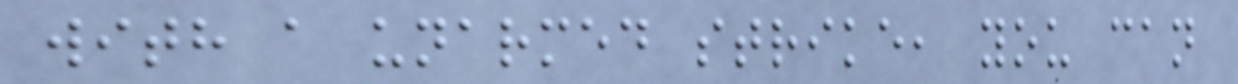with a unarmed strike, you can
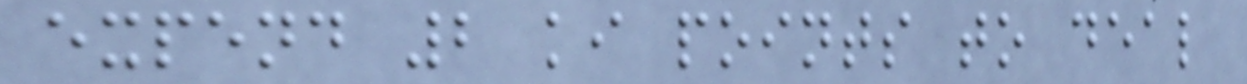expend 2 ki points to deal
